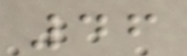46
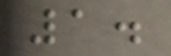1.
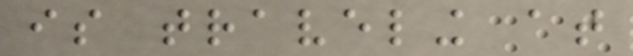is traveling at
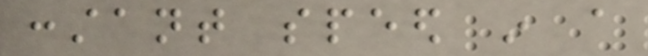constant speed in a
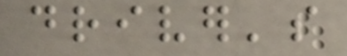driver's
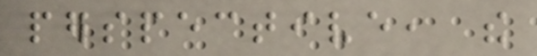perspective, the
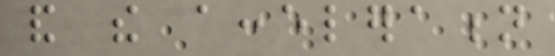and the acceleration
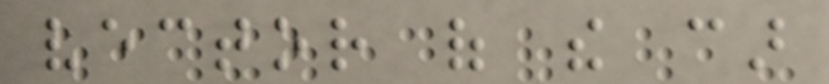vector of the car
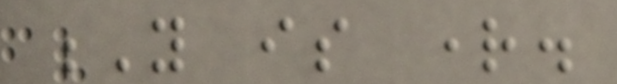Y is right.
